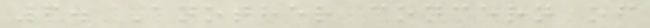6. Another concern of
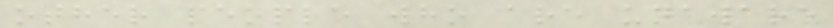other people who are unaware
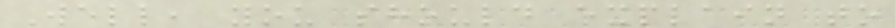Well, you should explain to
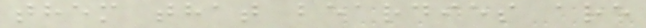them that beardies are
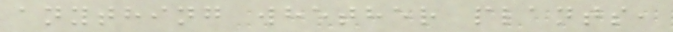anything whether plants,
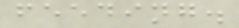feeding.
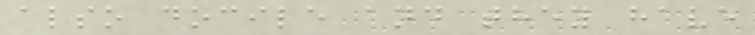also docile and they have
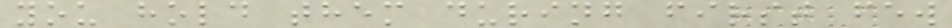you hold them during first few
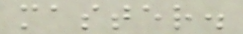master.
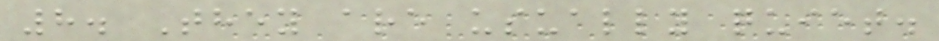8. They are usually quiet.
